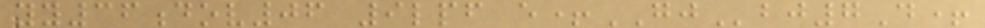yy36dov06 9lpf e+GJbj7D+
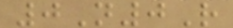0N0R
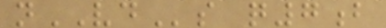nVDs q7b
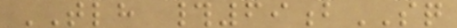TLH #69bSQ
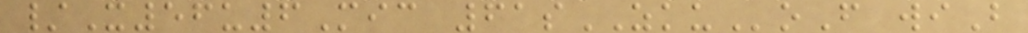/X56u6Mic 61sZKUoF wiB
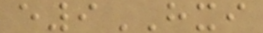e9HXI
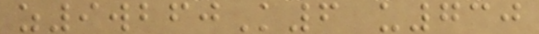z9wbfjK6 u730
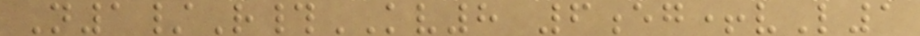N1/R#KV8 6eg+vL1
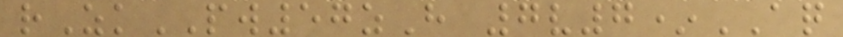rZkPW57zH 7v7*AQ
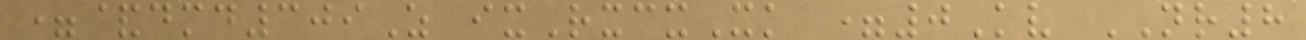=&dmd309Z ixRxcxXk =0Kv NR8
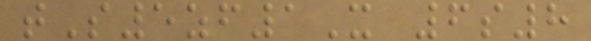tS5zf1X 6s8
